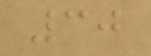30
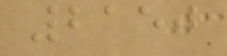2150
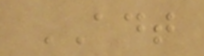ADT
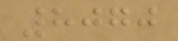8070
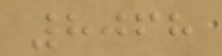8068
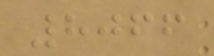8066
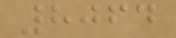8064
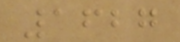1627
